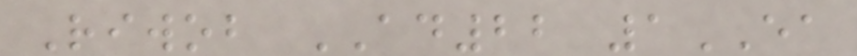Riwob AD22 1EA
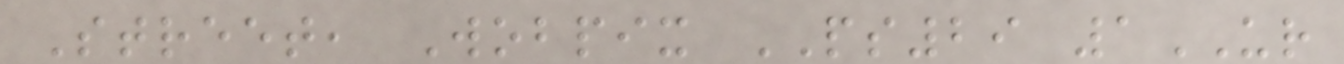Street, Wobpix PS29 1UR
